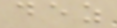dez
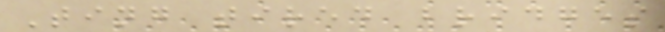Ting tired bridges
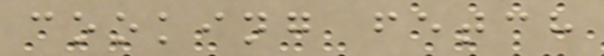cooking fetch
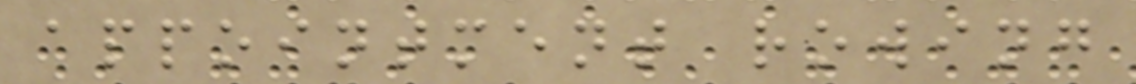appointment rowing
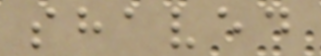shaved
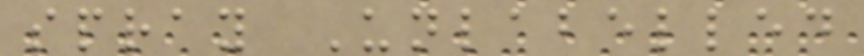spray Unlabelled
